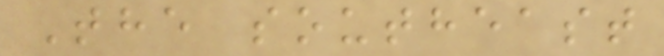The southeast
